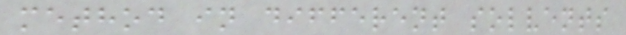method in different solvents
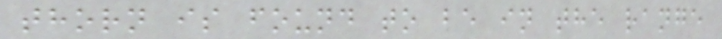thorn is found to be in the range
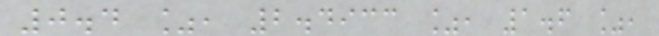0.4 %, 2.4933 %, 1.6 %,
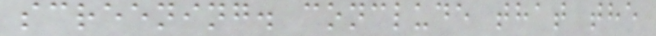screening. conclude that the
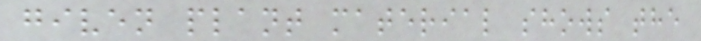given plant material shows the
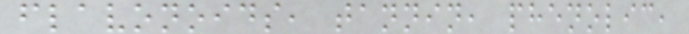flavonoids, tannin, phenolic,
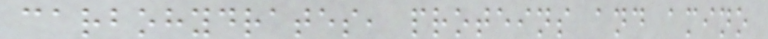carbohydrates, proteins and amino
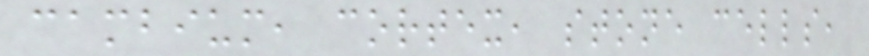cambium, cortex, stone cells,
